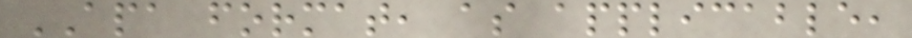APA format, as applicable,
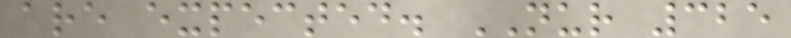are expected. NUR 325
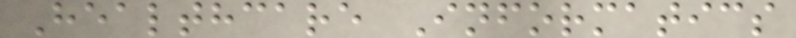Healthcare Informatics
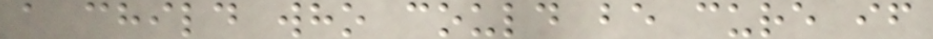a child who could be cure if
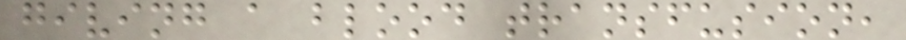giving a blood transfusion,
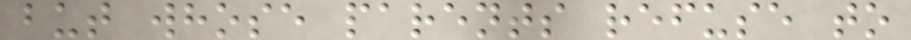but whose parents refuse to
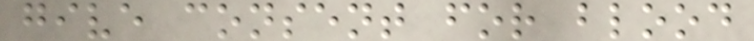give consent for blood
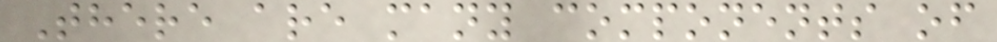There are many components of
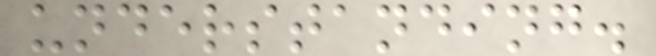understanding.
